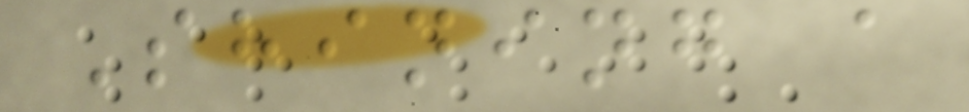Shining a
